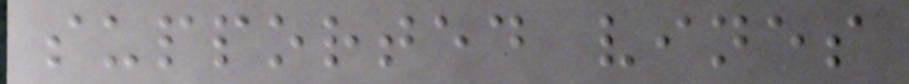supported vines
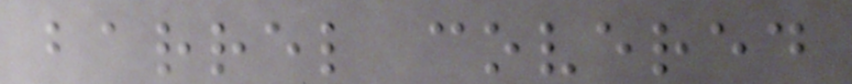barrel covered
